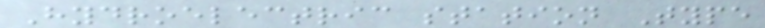Hydroelectric station Type
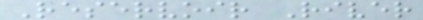Reservoir River
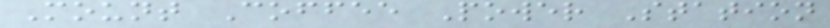Mount Coffee Power Station
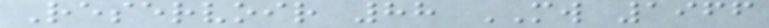Reservoir 88 MW 1966
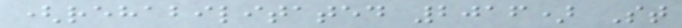(rehabilitated 2016) St
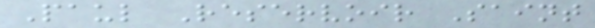Paul Reservoir Saint
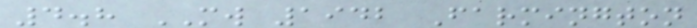4.8 MW 1942 Farmington
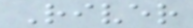River
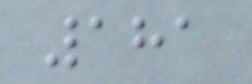181
